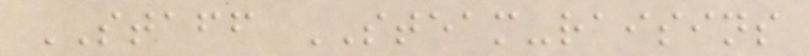STAFF STEAM-raisins
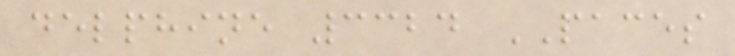delphine 3324 PACES
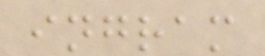ingram
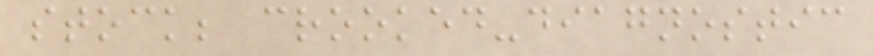stock; crooked-diagnostic
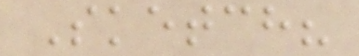Sketch?
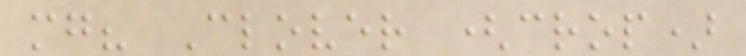mg? Clover (crop)
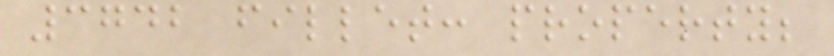3742 fillet: property;
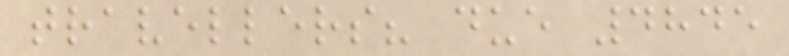travellers? due 4845
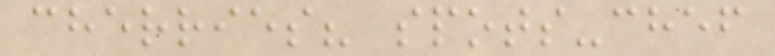cherries? spots-chef
